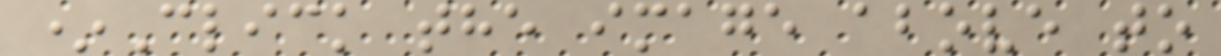*Click the image above to
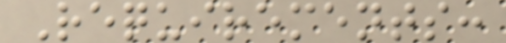Requirements:
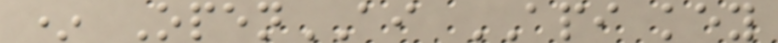* OpenAI API key
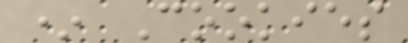* Cookies
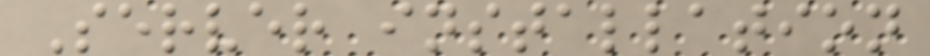Server installation
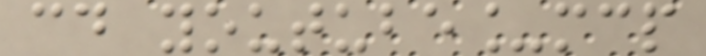cd youtube_mcp
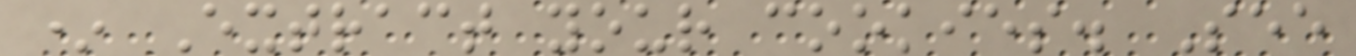* Extract your cookies. See
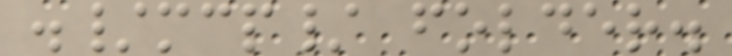./mcp/ folder.
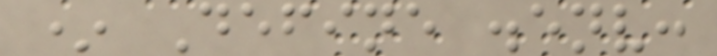* Define .env:
